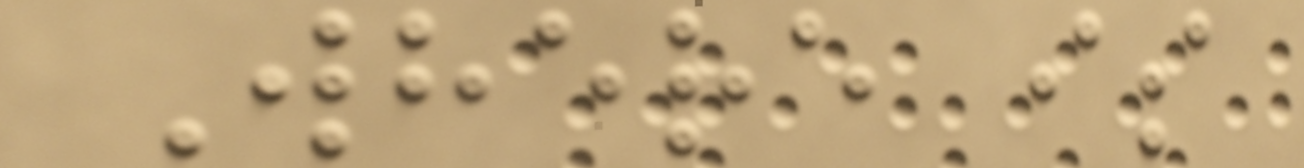Where is
